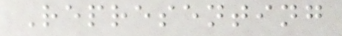Representing
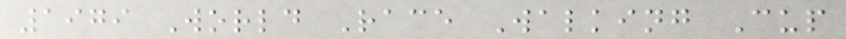1979 World Race Walking Cup
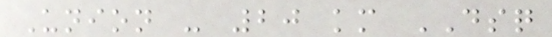Union - 20 km DSQ
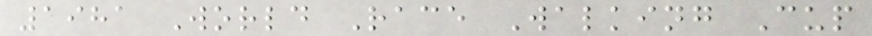1981 World Race Walking Cup
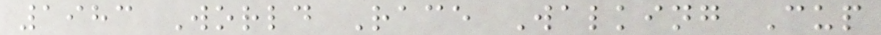1983 World Race Walking Cup
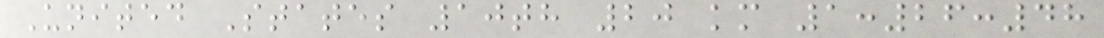United States 10th 20 km 1:26:48
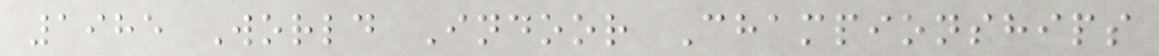1985 World Indoor Championships
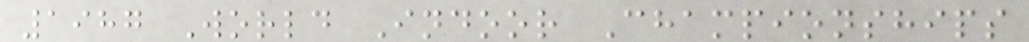1987 World Indoor Championships
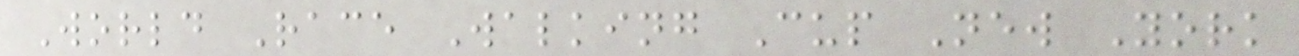World Race Walking Cup New York
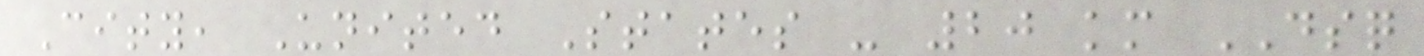City, United States - 20 km DSQ
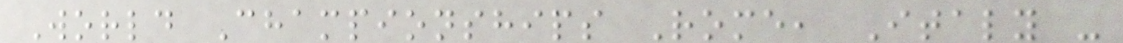World Championships Rome, Italy -
